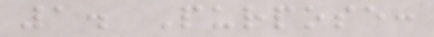1. Purpose:
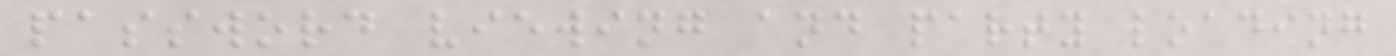password viewing and party loading
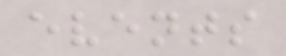events
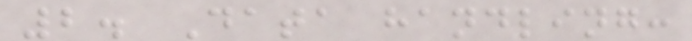2. Data handling:
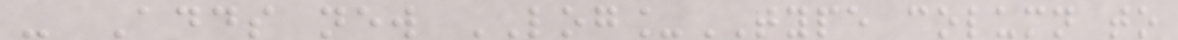- Adds new LOG_TYPE column to
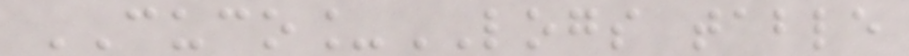CUCO_LOGS table
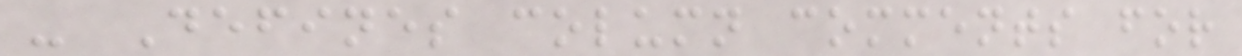- Defines column comments for
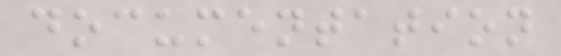documentation
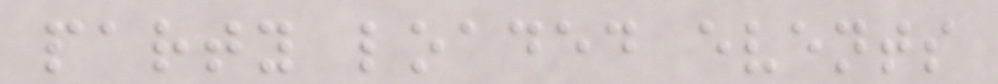party loaded events
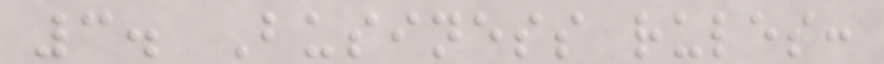3. Business rules:
